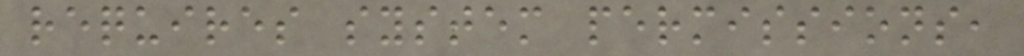requires system permissions,
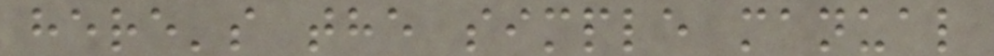here's the simple manual
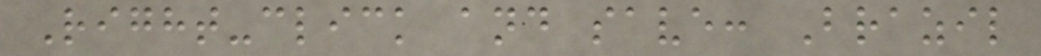Right-click and save: Brazil
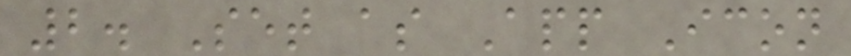2. Set as App Icon
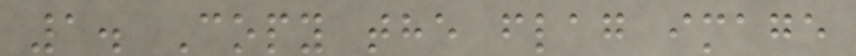1. Copy the flag image
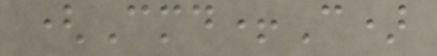(Cmd+C)
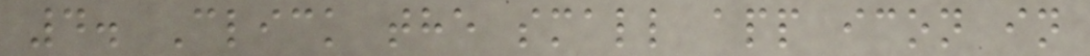4. Click the small app icon in
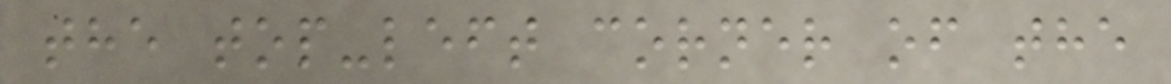the top-left corner of the
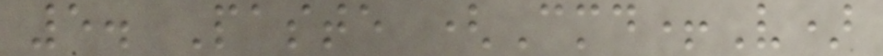5. Paste (Cmd+V)
